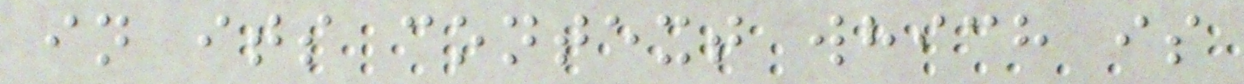in its context which is
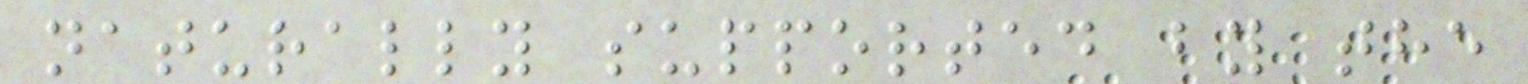naturally supported by the
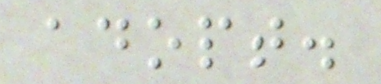adopt.
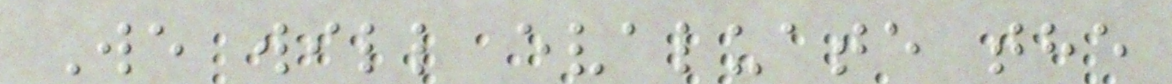We will evaluate the
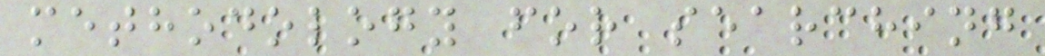methodology for searching
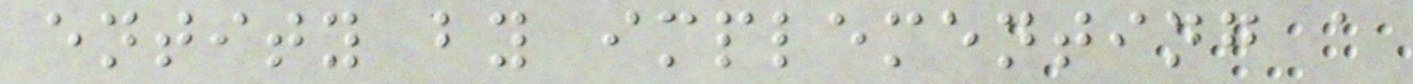entity by implementing a
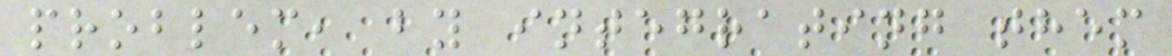problem, by integrating them
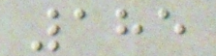185
